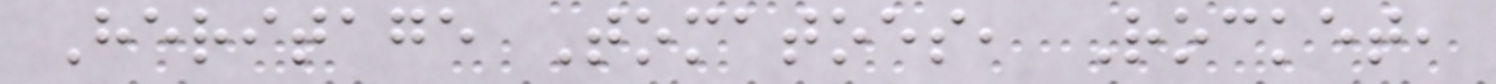Heritage Tomatoes, Rocket,
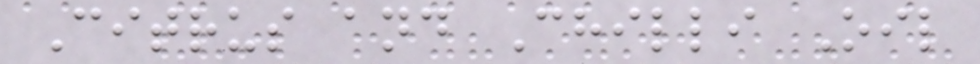Citrus and Chilli Oil
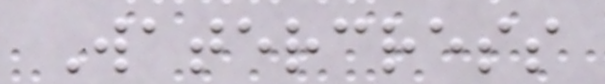Watercress
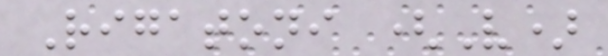Rigatoni (V)
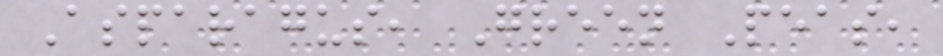Asparagus, Green Peas,
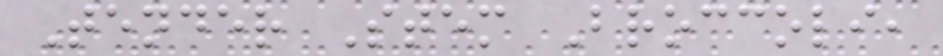Tender Stem Broccoli,
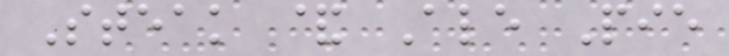Steak & Ale Pie
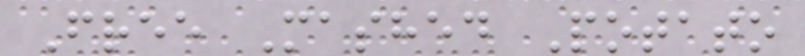Free Mashed Potato
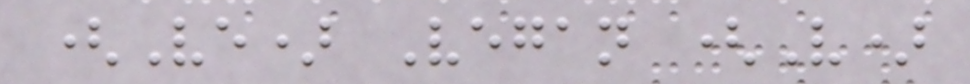(Ve) Vegan (V)
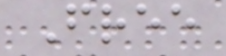Free
